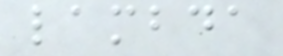lambda
